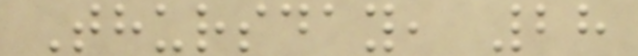Thursday, 28
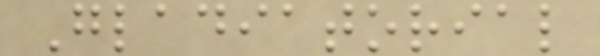Gladiatorial
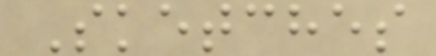Sketches
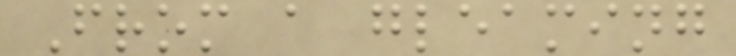From a gleaming
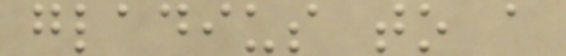gladius to a
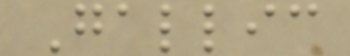Gallic
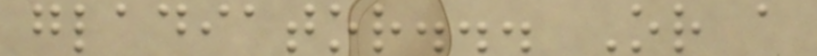gladiator... Or a
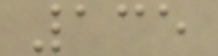135
